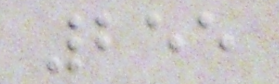255
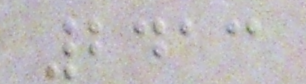2413
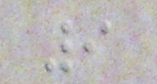9
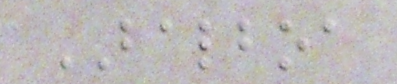BALBOA
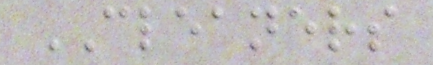CLEANERS
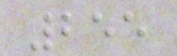255
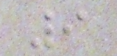9
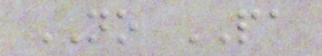NO PA
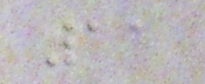11
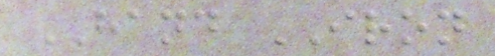HAND IRON
